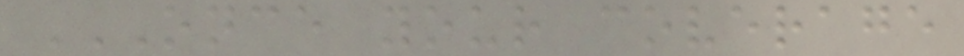ONCE YOUR COVERAGE
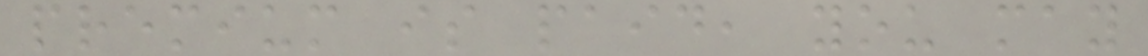premium is paid, you may
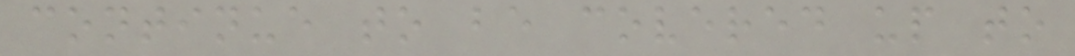continue to be covered up to
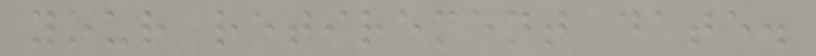your retirement date.
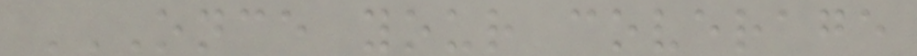ONCE YOUR COVERAGE
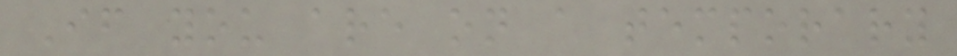If you are on a temporary
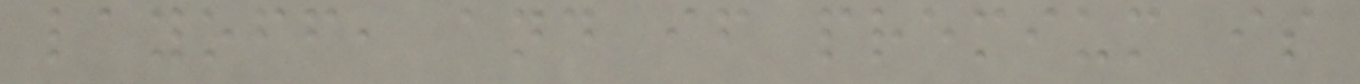layoff, and if premium is
